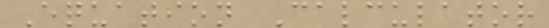Equation Calculator
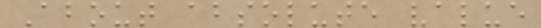About absolute value
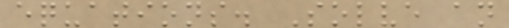equations. Solve an
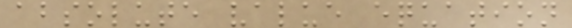absolute value equation
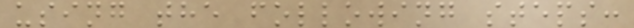using the following steps:
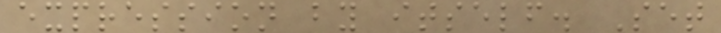expression by itself. Set
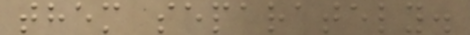them separately.
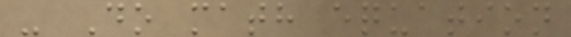- Do math equation
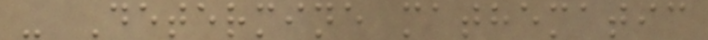- Determine mathematic
